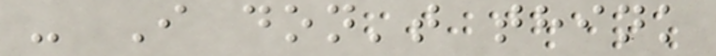- I don't think
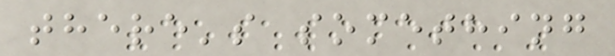there's something
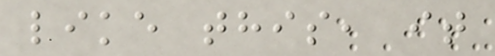like this, it
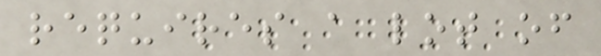requires a lot of
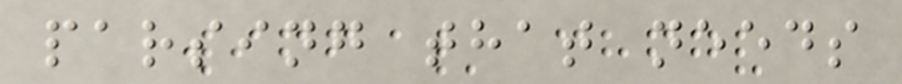parsing that needs
